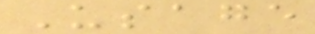Usage
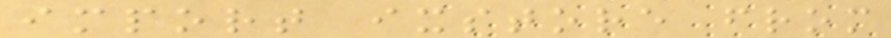import ixstore from
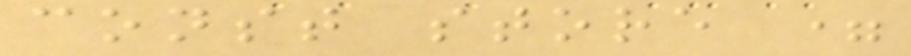const store =
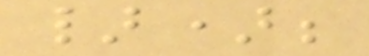});
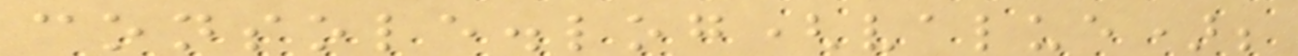console.log(value);
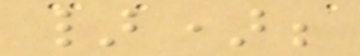});
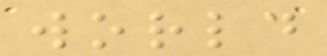world
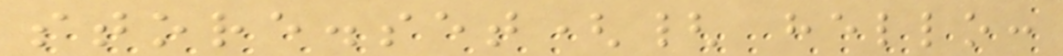store.set({ hello:
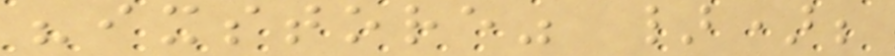"ixstore" });
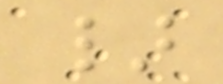}
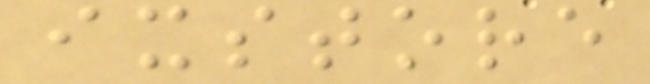ixstore
